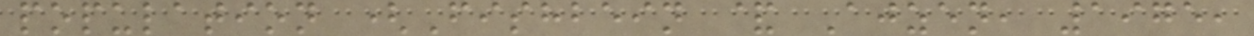population (Fishbein & Ajzen, 1975,
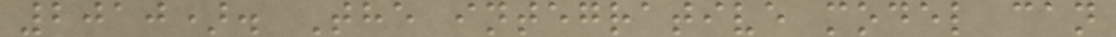2010). The integrative model can
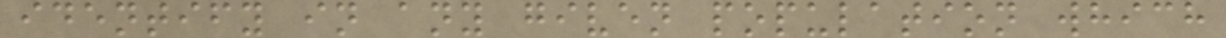identify in any given population which
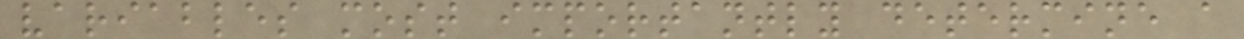variables most importantly determine a
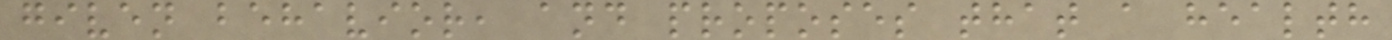given behavior, and proposes that a health
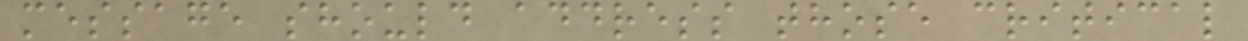message should address those critical
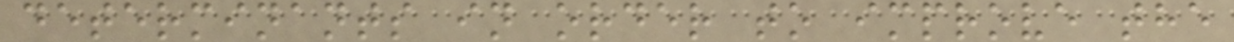determinants in order to improve the
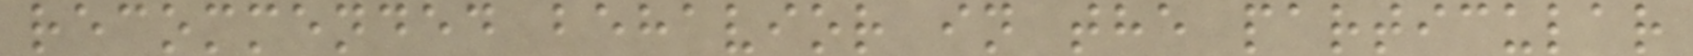recommended behavior in the particular
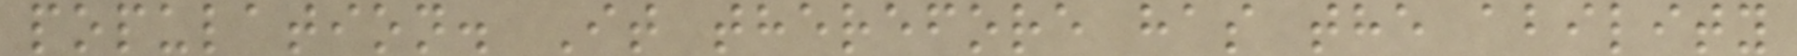population. It therefore has the ability
